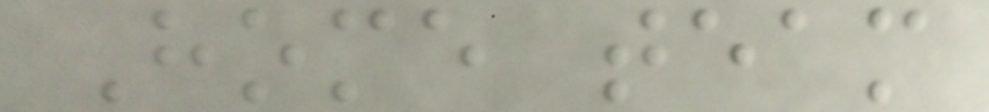Home team
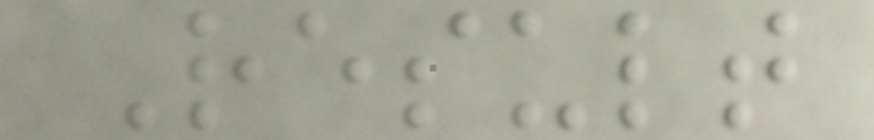Result
